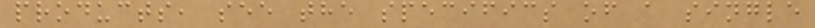products, see the specifics of a single
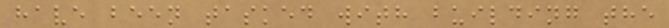have been tasked with building the
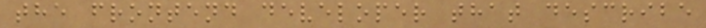the frontend developer that describe
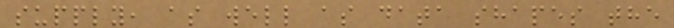supply, as well as data shapes the
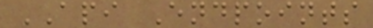API Endpoints
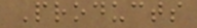Products
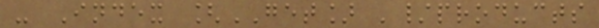- Index [GET] '/products
